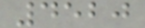4520
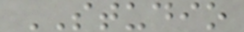STUDIO
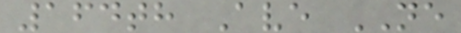164th Ave NE
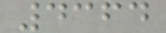4364
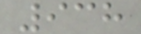938
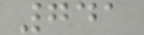741
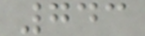743
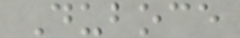Duboce
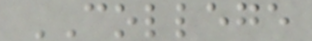COLLEGE
